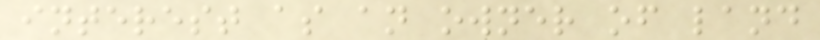interest as an owner of land
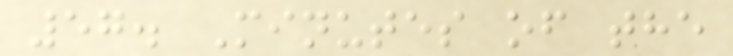57. Minutes of the
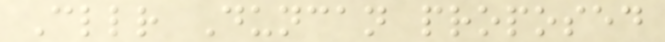Cllr Duncan proposed
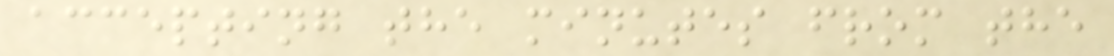accepting the minutes from the
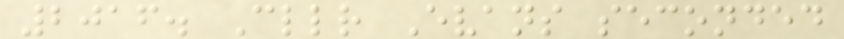2016. Cllr Evans seconded
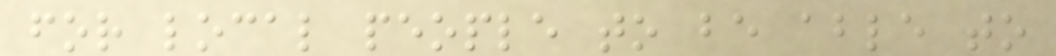for local people to be able to
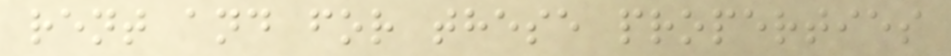rent and for these properties
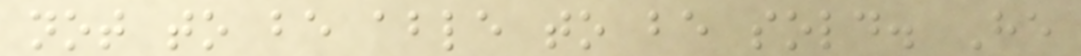not to be able to be sold. He
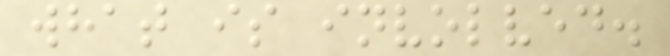what is involved.
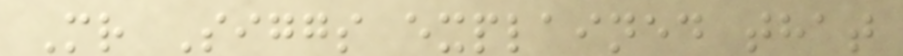Mr Siggs explained that
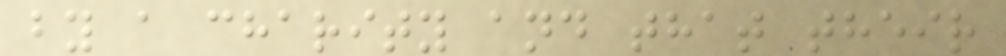by a charity and that their
